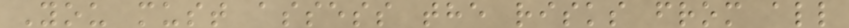You must assess the risks from all
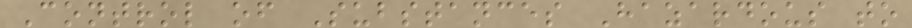Control of Substances Hazardous to
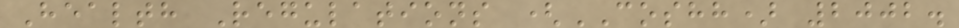Health Regulations (COSHH) 2002.
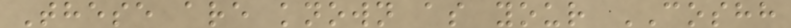These are known as your COSHH
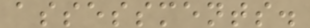assessments.
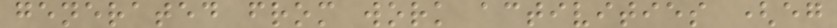generated from work activities (eg
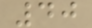40
